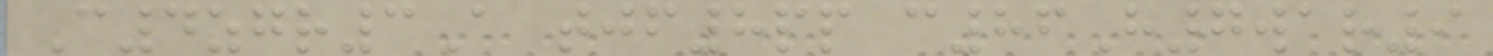C4zgr3A tjf8pp c86H7war9
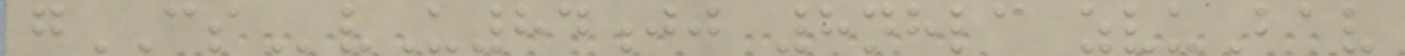gCSvU84jj 8nhlc zvuBav
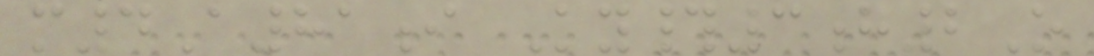m4A81i Ky#3h2O
